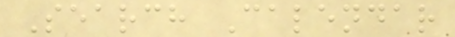Search Calendar
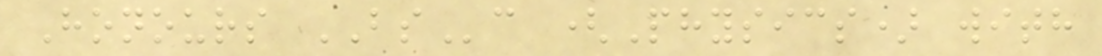Honours BSc (Physics) with
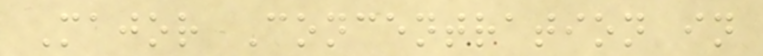Major Concentration in
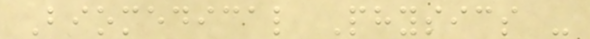Biomedical Physics -
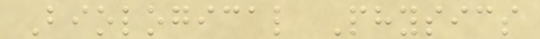Biological Physics
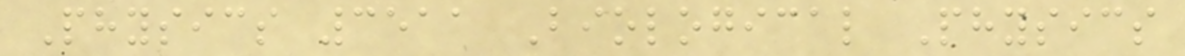Physics 3511 Biological Physics
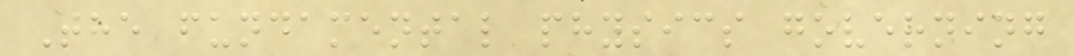The fundamental physics governing
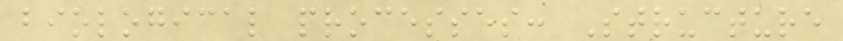biological processes: Structure
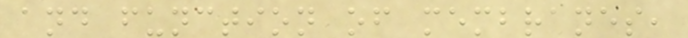and function of membranes,
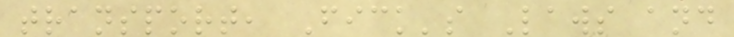transport, Fick's Laws and
